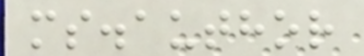ms.author
